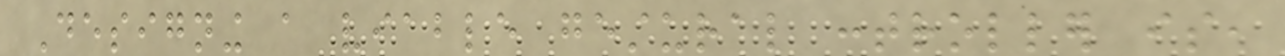Designing a viable gestural controller is,
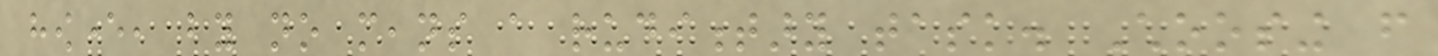however, by no means a rudimentary task. Choosing from
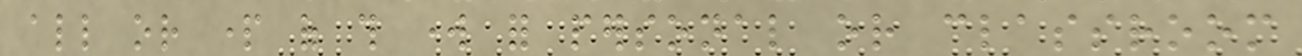all or part of this work for personal or classroom
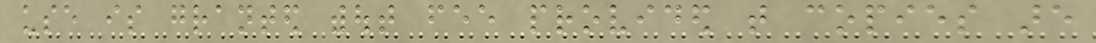use is granted without fee provided that copies are
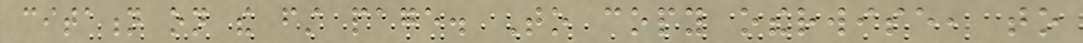citation on the first page. To copy otherwise, to
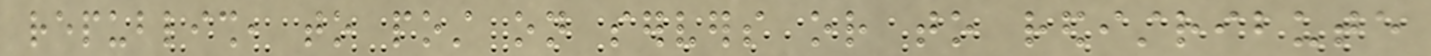republish, to post on servers or to redistribute
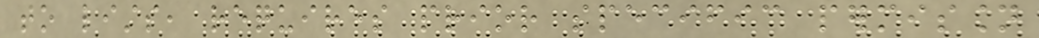to lists, requires prior specific permission
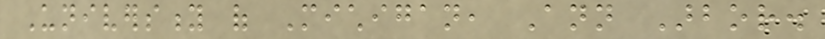University of Michigan, Ann Arbor.
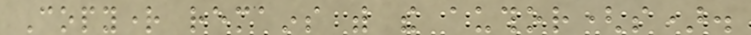Copyright remains with the author(s).
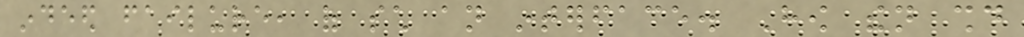indeed failure, of such an interface. How then should
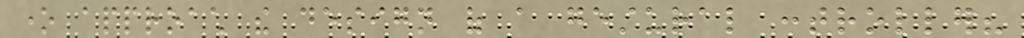one approach the design of a gestural controller?
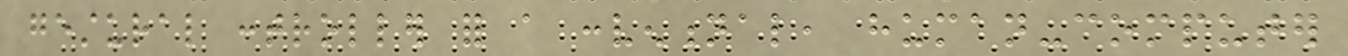gestural controller for a conventional, human-computer
